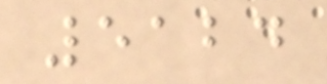5124
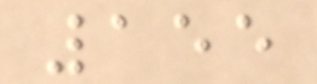155
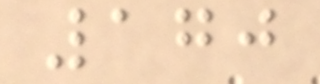170
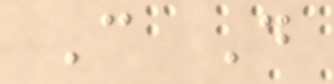C D
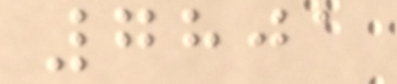7801
